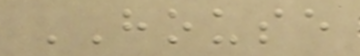HOUSE
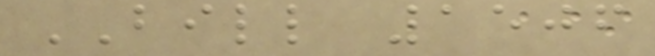BILL 1506
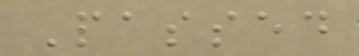Passed
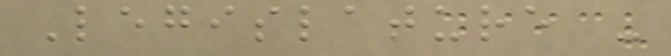Legislature -
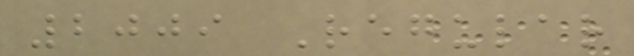2009 Regular
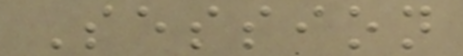Session
